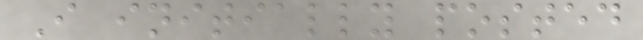I initially posted
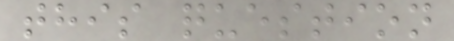this question
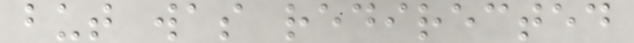but was redirected
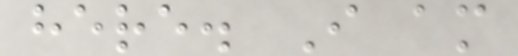here. I am
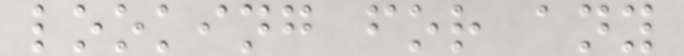looking for any
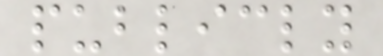publicly
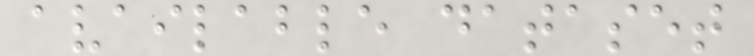available dataset
